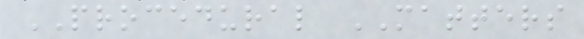PROCEDURAL MATTERS
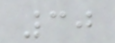30
